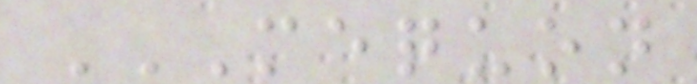MEQUON
